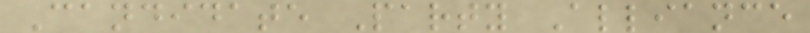Candidate Party Alliance
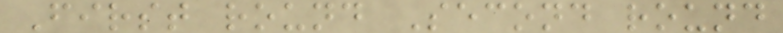First round Second round
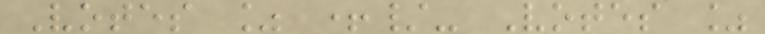Votes % +/- Votes %
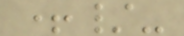+/-
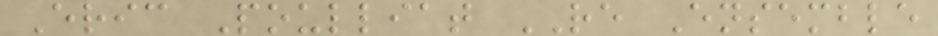Eric Poulliat RE Ensemble
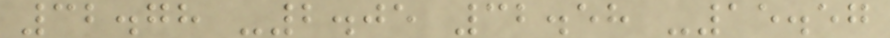32.78 -2.05 32.58 -15.57
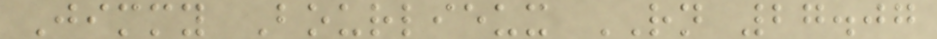Jimmy Bourlieux RN 27.07
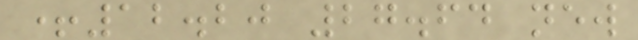+12.20 27.64 new
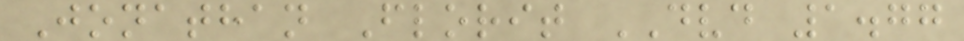Jonathan Florit DVD 1.77
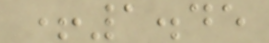+1.45
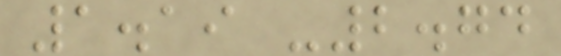1.19 -2.74
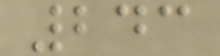243
